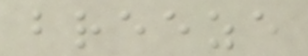breeze
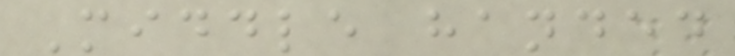Middle handed
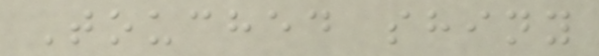Touched shiny
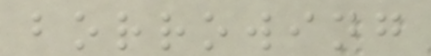borrowing
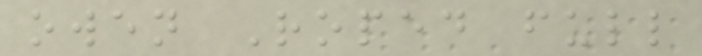owen Roped full
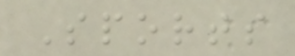Sports
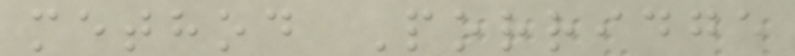method Porridge
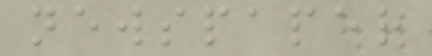newspaper
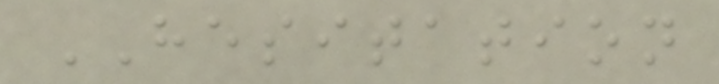HESITATION
